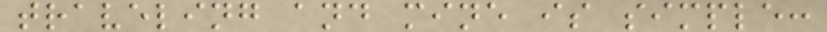traveling and mine is simple:
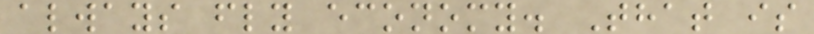always fly economy. That is
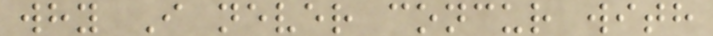why I never concur with
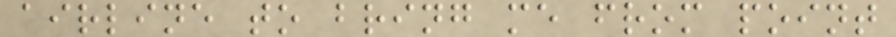airline to bring me from point
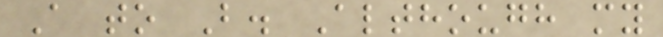A to B. Although my
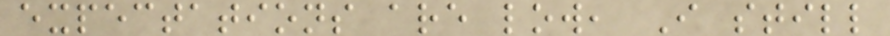expectations are low, I still
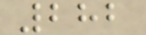282
